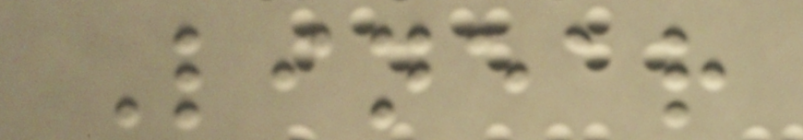Linear
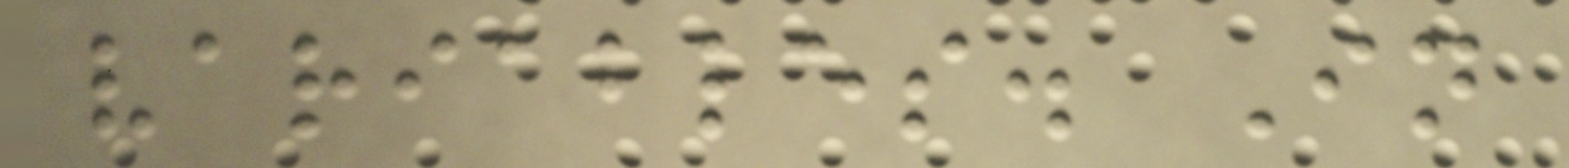variables. In
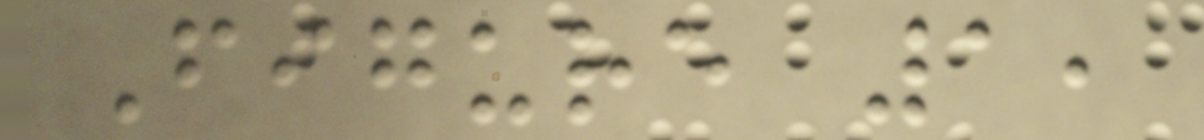Figure 1,
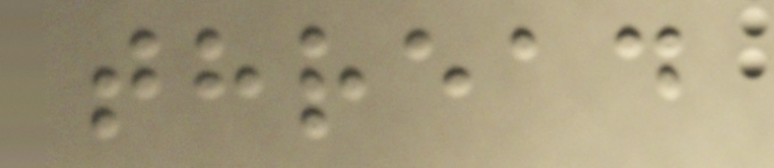thread
